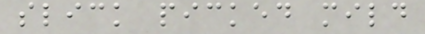slick picked mild
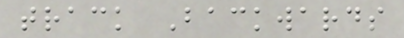track Backwards
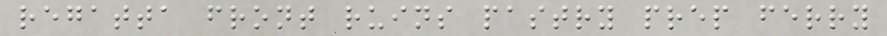regatta front ruins pastry prep ferry
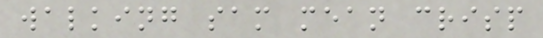walking sam mean crisp
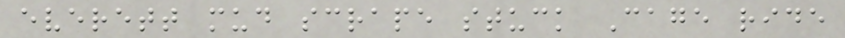everett mud scrape stuck Cage ride
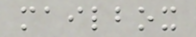mailbox
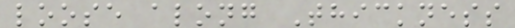loose along Thickness
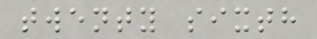twenty sixth
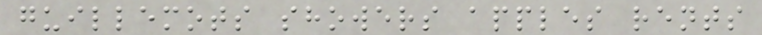guillemots showers apples rents
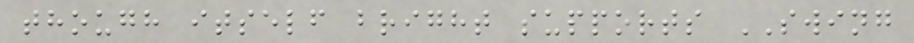though itself bright supports SWING
